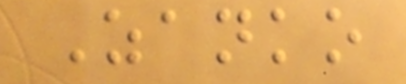Zanko
